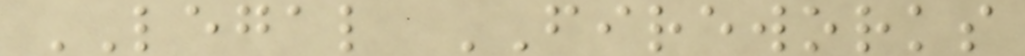LEGAL FIREWORKS
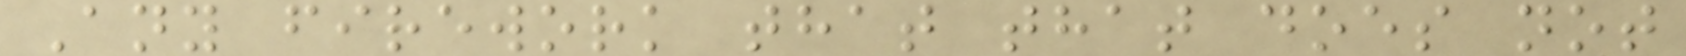Any firework that that does not
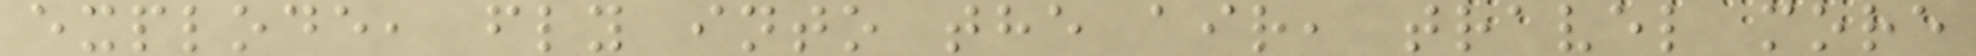explode, fly into the air, travel more
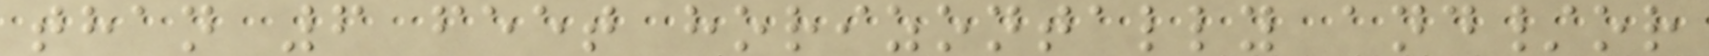than 6 feet horizontally and/or
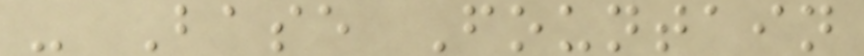- Base Fountain
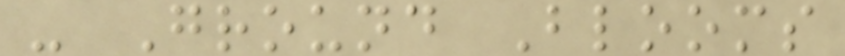- Ground Blooms
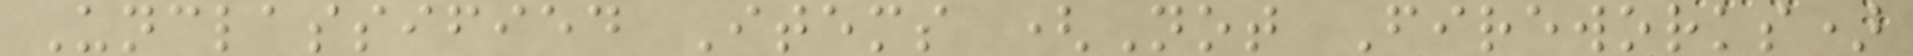Unclassified Items (Not Fireworks)
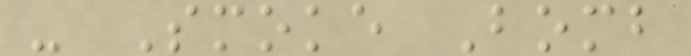- Smoke Bomb
